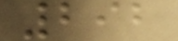292
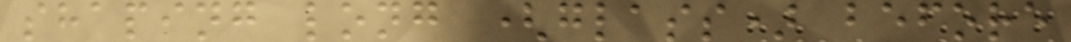shaping long (glass) before
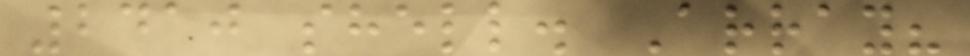2410 shell. Array?
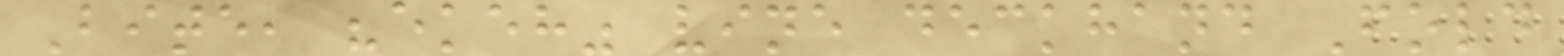Bite, "ekeh" vine deckhand Fold
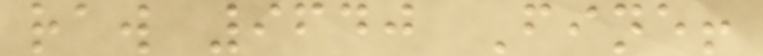raw 9640 Fine!
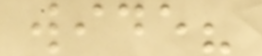wide?
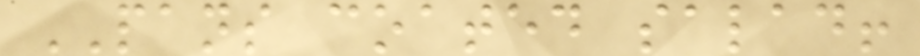PANS coated salad!
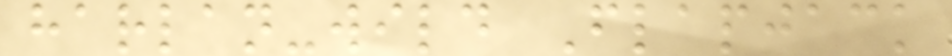harlan-wild Flapjack
